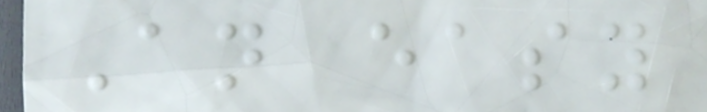An easy
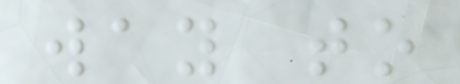way to
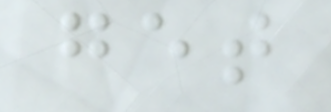get
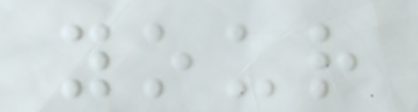your
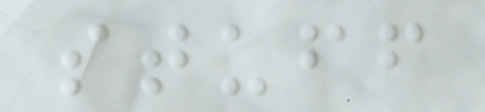stuff
